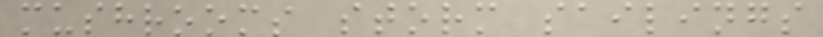mushrooms storm sailings
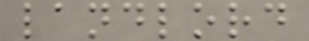landlord
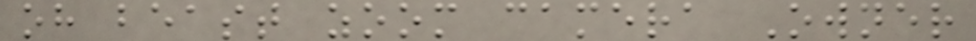oh beast zoom camera Owner
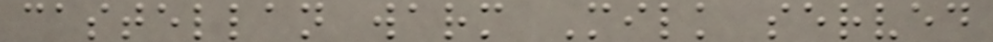castellan warm Milk served
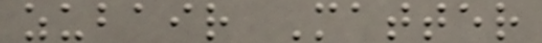zubair Matter
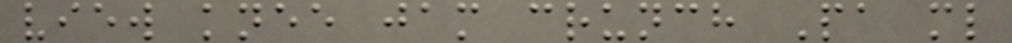view knee jam crunch Pa ml
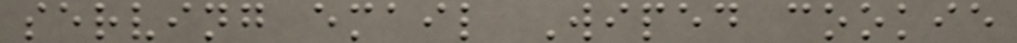serving email Wiped cookie
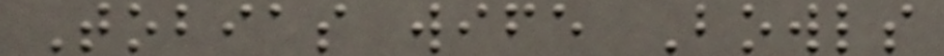Tobias wife Bowls
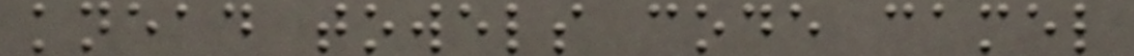knead towels code camel
